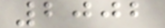2002
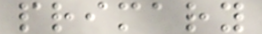primary
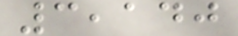3,140
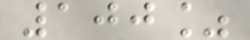100%
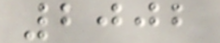2002
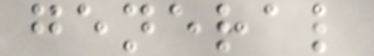general
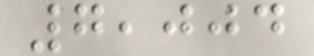7,004
